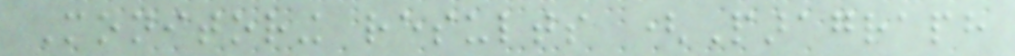Monitoring results (Paragraph
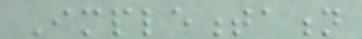Implementation
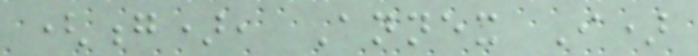(g), Annex I)
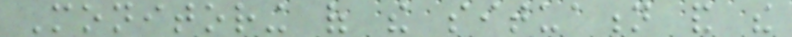Monitoring of the situation and the
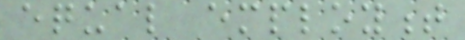equal employment
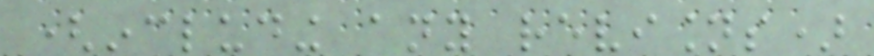(including any revisions)
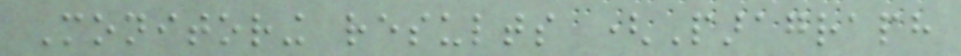Monitoring results (Paragraph
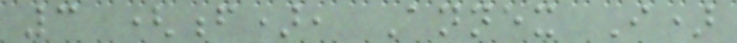3 (f), Annex I)
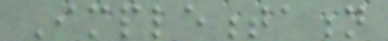Implementation
